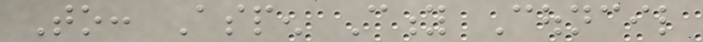To: Aspen City Council
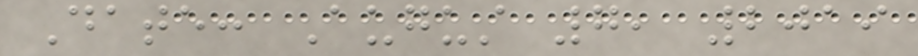Date: August 7, 2019
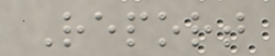Report
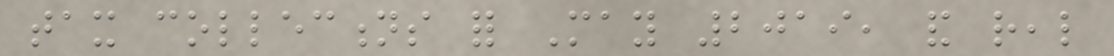tax collections for May 2019, and real
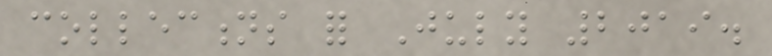collections for July 2019.
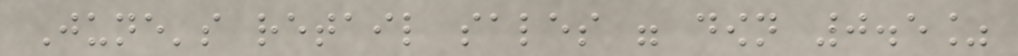June's retail sales were down 0.5%
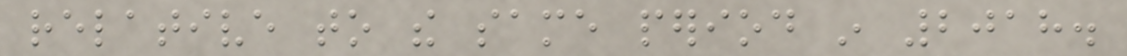relative to the same period in 2018.
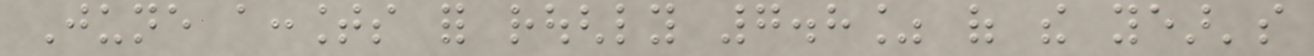June accounts for roughly 7.8% of the year's
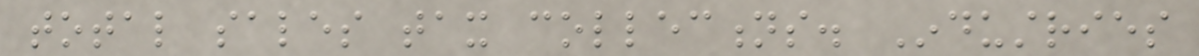total sales tax collections. Industries
